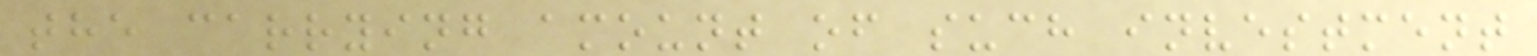the carrying amount of such investment
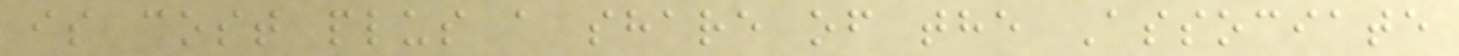is cost plus a share of the Associate
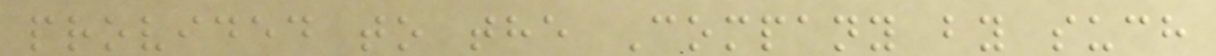provided to the Company by such
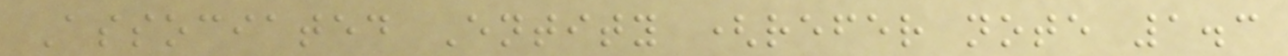Associated Entity (refer note 1.3
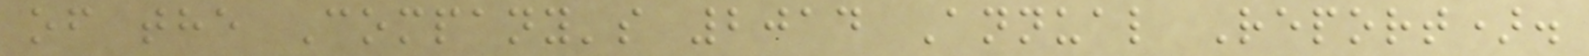of the Company's 2014 Annual Report).
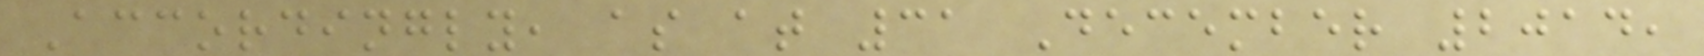Accordingly, as at 31 December 2014,
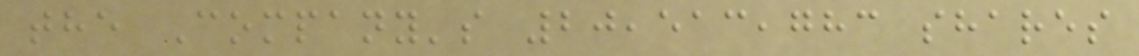the Company's 20,513,783 shares
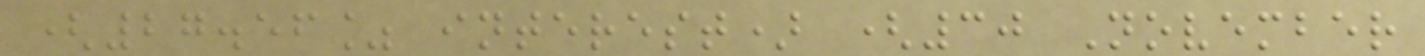(27.56% interest) (30 November
